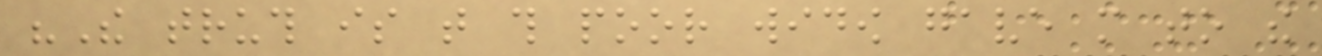"The truth is that this poor widow gave more to the
